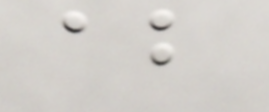about
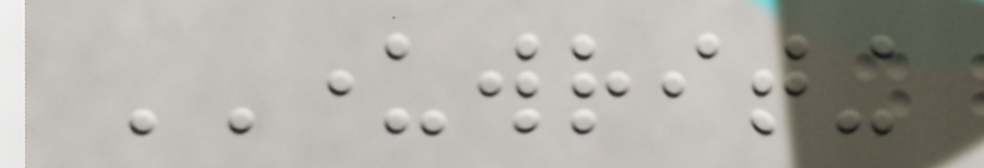UNDERWRITING
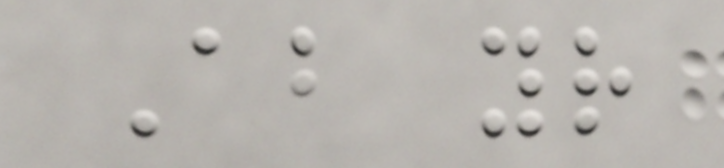About your
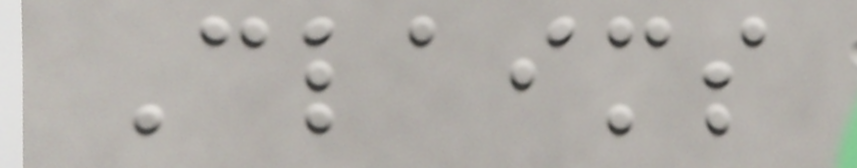Claims
